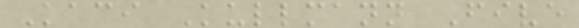Kaci Kullmann Five
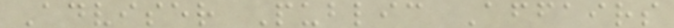Adviser Public Affairs
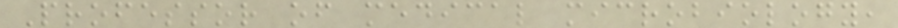Professor of medical microbiology,
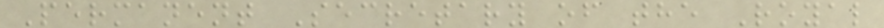Permanent Secretary of the Royal
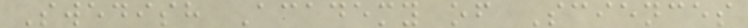Swedish Academy of Sciences
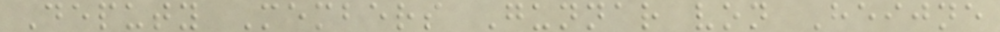Deputy Members Gunnar von Heijne
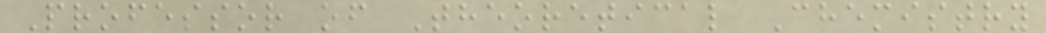Professor of Theoretical Chemistry
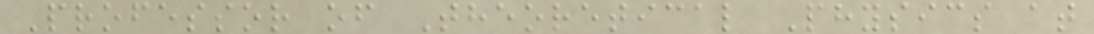Professor of Theoretical Physics at
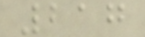217
